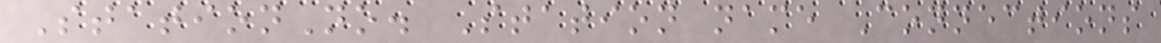StationNo. Station name Connections
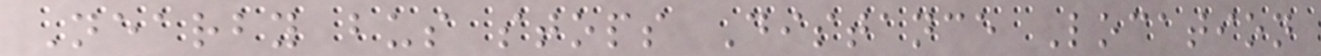Nearby bus stops Distance Location
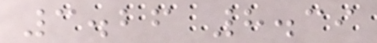3.26 8.39
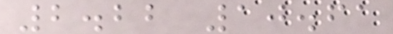2.22 10.61
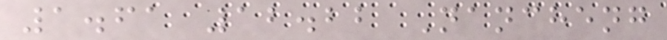1.61 12.22 Nancheng
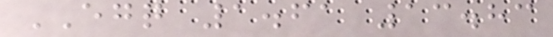EGQ 1.61 13.83
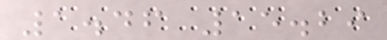1.46 15.29
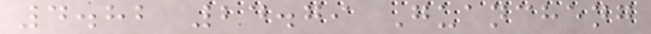4.82 24.79 Guancheng
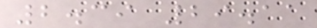2.39 29.11
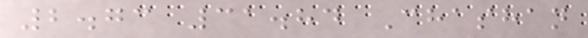2.73 31.84 Chashan
